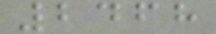2468
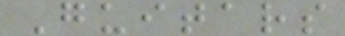Guitars
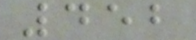452
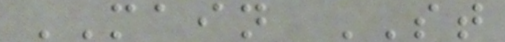MAIN ST
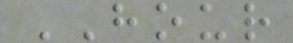HOUR
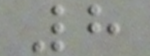8
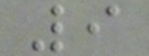9
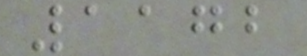1172
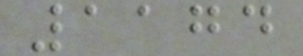1174
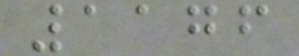1176
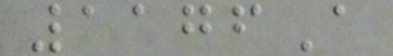1176A
